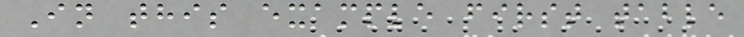In this example first table
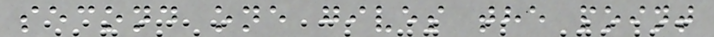second one gives the point
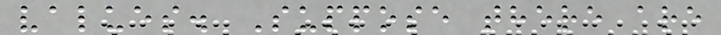values. Suppose there are
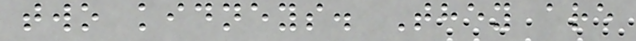two kidneys. They are
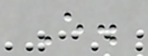E.
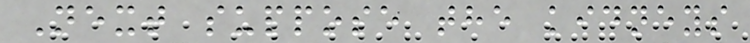Next suppose the kidneys
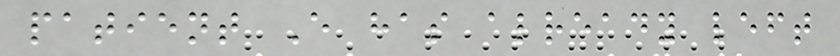patient E has already left
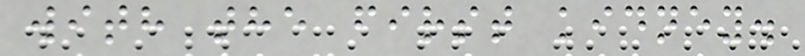with the first kidney.
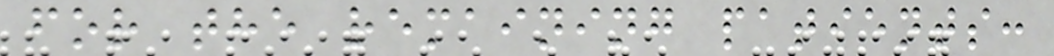for the remaining patients:
